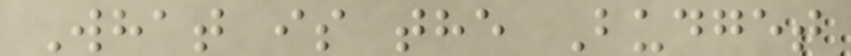What is the Budget
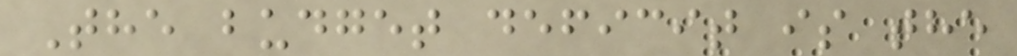The budget deficit is the
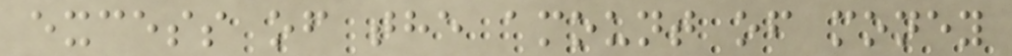excess of the amount of money
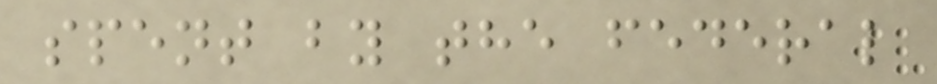spent by the federal
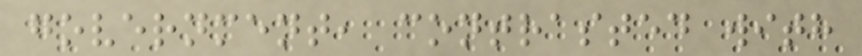government, contrasted with
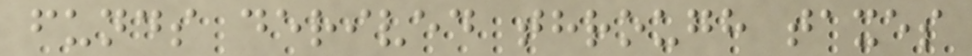funds derived through taxes
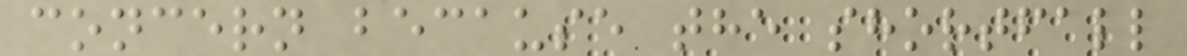concern because the shortfall
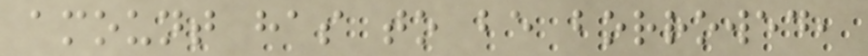amount has to be borrowed,
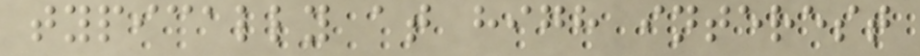typically at high interest
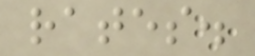rates.
